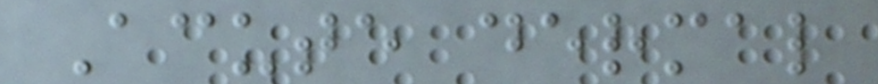Acute dermal
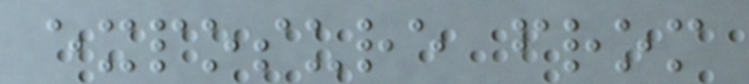exposure from
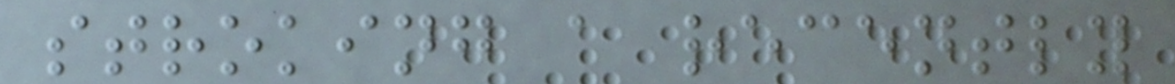stroking a recently
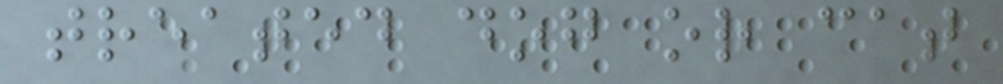treated dog or cat
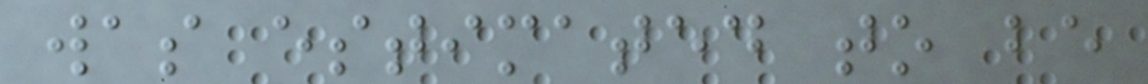was estimated to be
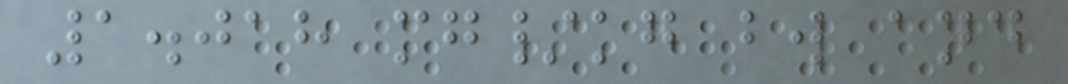1.018 mg/kg bw and
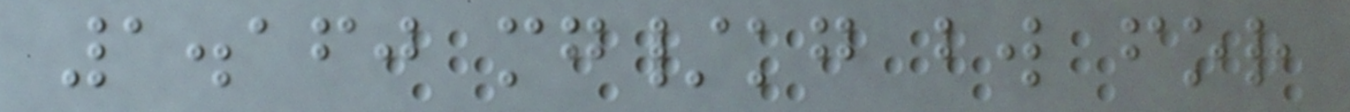1.160 mg/kg bw for
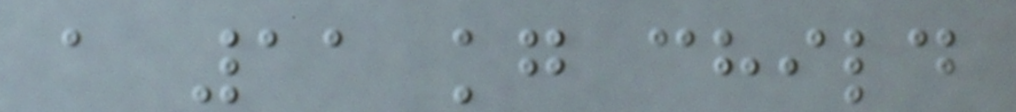a 11 kg child
